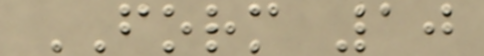FORM 10
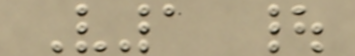V1 |
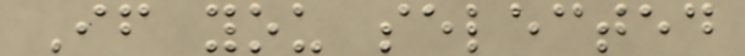If you selected
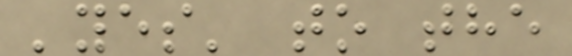'yes' to the
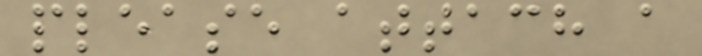please attach a
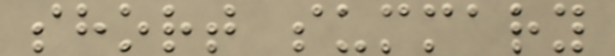short summary
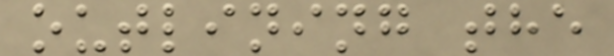outlining the
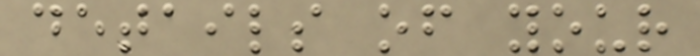details of your
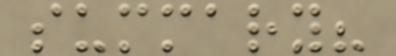summary?
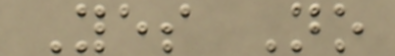Yes No
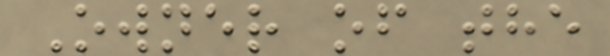Owner of the
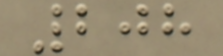208
